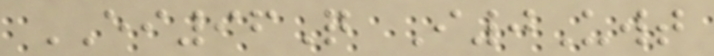EI96Q I0Uwt
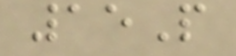15P
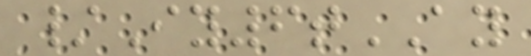/Iy6tAY
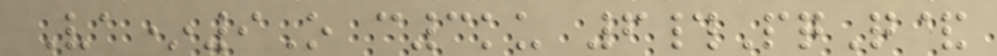Va*9O c3ku 6#PqQ&
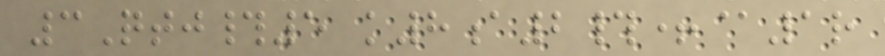3Qtj#5 k8a2#+@1r
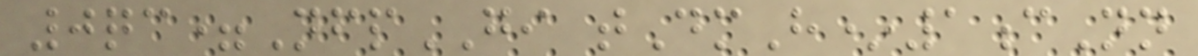0qc=NfpGI tDmH*1cNn
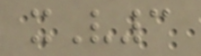xV3
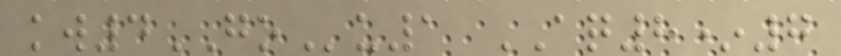kw4GOu1 AQ8*7
